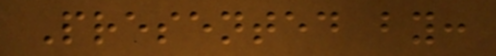Presented by:
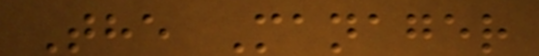The Manager
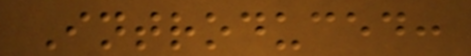Introduced:
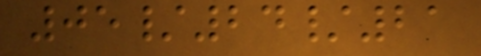05/24/21
